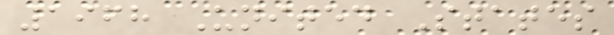1968 United States
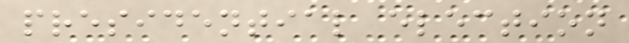presidential election
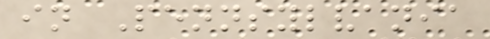in Pennsylvania
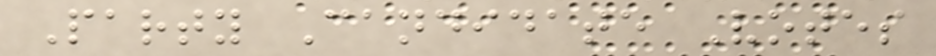Party Candidate Votes
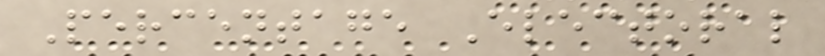Percentage Electoral
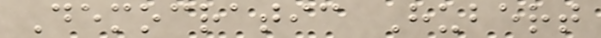Democratic Hubert
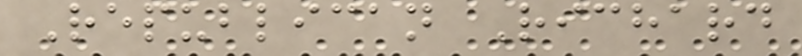Republican Richard
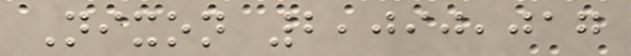Nixon 2,090,017
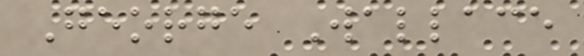George Wallace
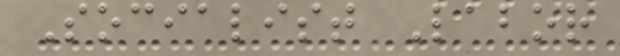Socialist Labor
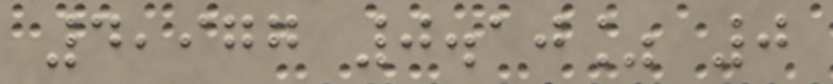4,977 0.10% 0
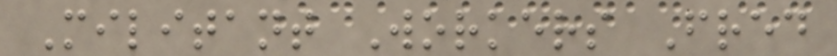Militant Workers Fred
